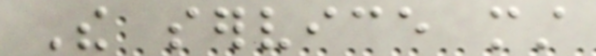The service must
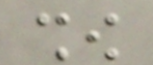show
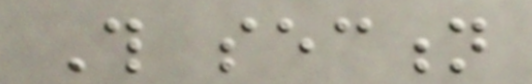This section
